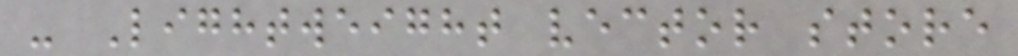- Lightweight vector store
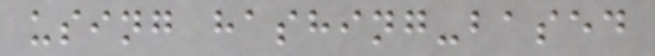using hashing-based
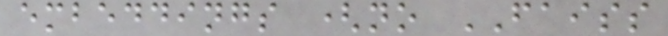embeddings (no FAISS
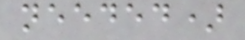needed)
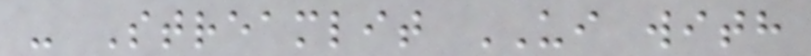- Streamlit UI with
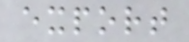export
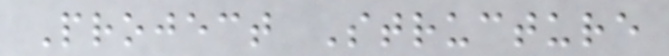Project Structure
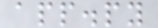app.py
